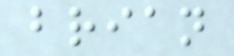brian
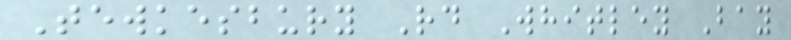Tewkesbury Rd Whitley Bay
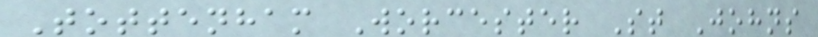Tottenham Worcester St Johns
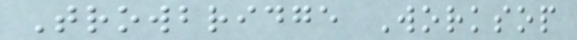Trowbridge Worksop
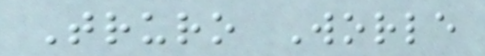Truro Worle
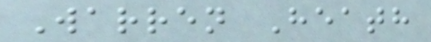Warren Heath
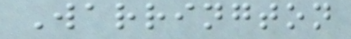Warrington
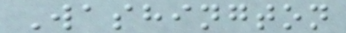Washington
